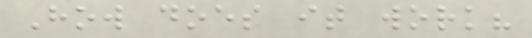How does it work?
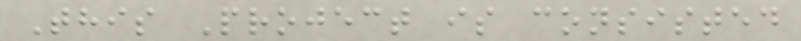This Project is consisted
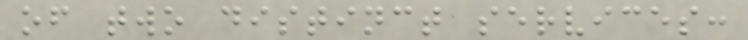of two distinct services:
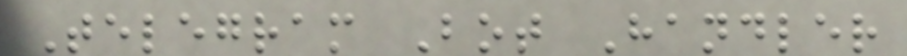Telegram Bot Handler
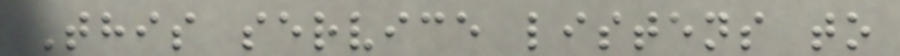This service listens to
